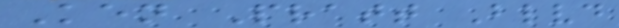Ken Pratt Blvd
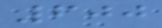600
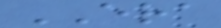ERA
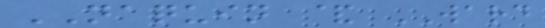NAQUIN & WARD
